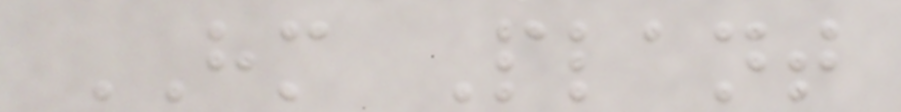HM Plant
